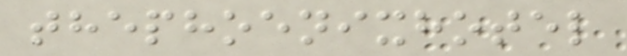thephoenixhotel
